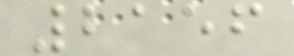2156
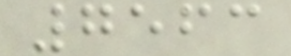7563
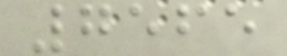7565
